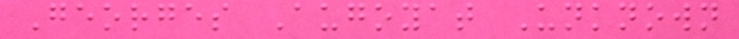Georges Augoyat Unknown
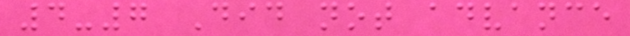4-7 Did not advance
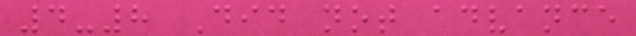4-8 Did not advance
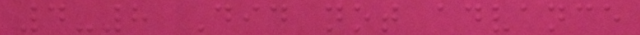4-8 Did not advance
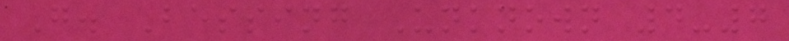G. Bessing Unknown 4-7
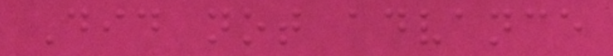Did not advance
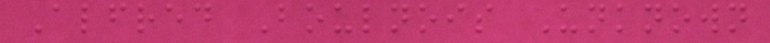Alfred Boulnois Unknown
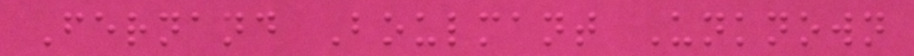Fernand Boulmant Unknown
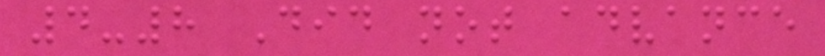4-8 Did not advance
